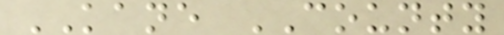KANE COUNTY
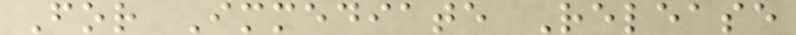For Immediate Release
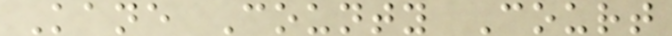Kane County Court
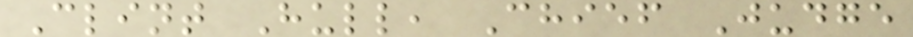Clint Hull, Chief Judge
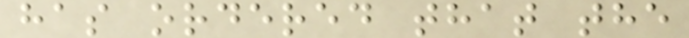has ordered that the
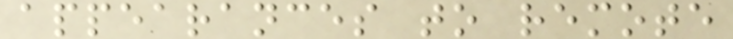appearances to remote
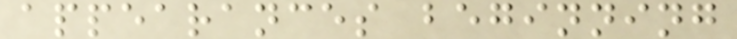appearances beginning
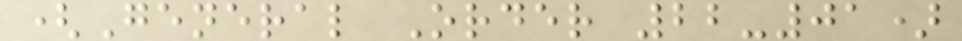(General Order 22-01)
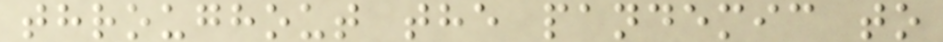throughout the pandemic to
